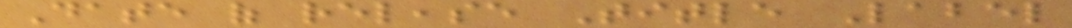Date of release Title Label
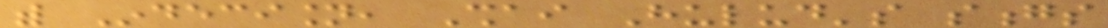with Indecision, Shai Hulud's songs
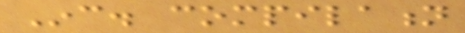Inc. compilation
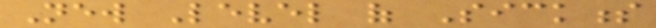New Level of Sickness
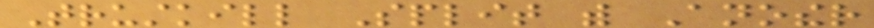Trustkill Split with Another
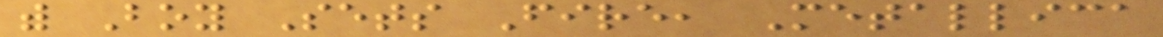with Boy Sets Fire, Metallica
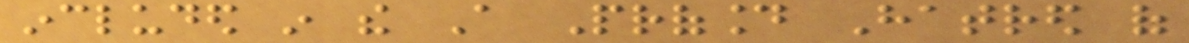included in the A Profound Hatred of
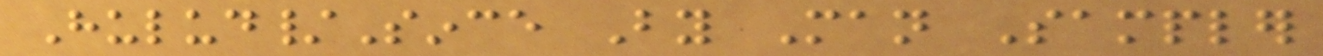Hulud/Since By Man Sampler
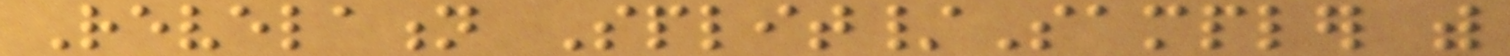Revelation Split/Sampler with
